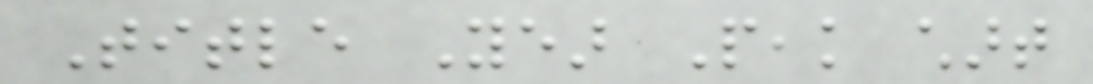Title Year Peak chart
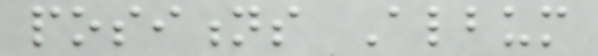positions Album
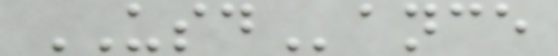USDance
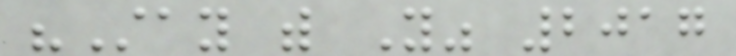"Stay with You" 2017
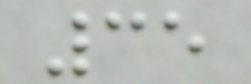35
